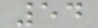54
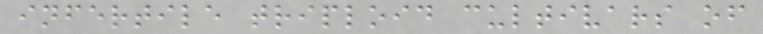infertile triploid cultivars of
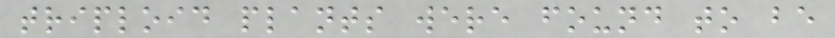triploid plants were found to be
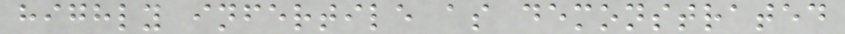highly infertile as demonstrated
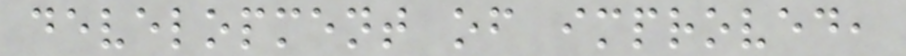development of improved,
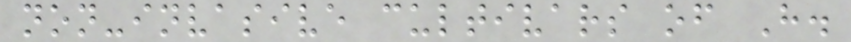non-invasive cultivars of H.
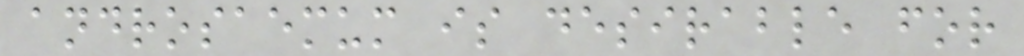androsaemum is desirable for
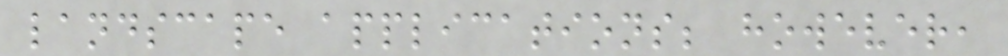landscape applications; however,
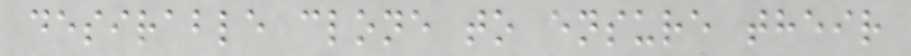desirable clone to ensure their
